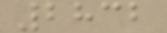2832
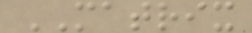MATRIX
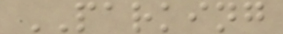PARKING
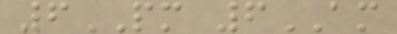6PM 6AM
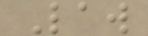Law
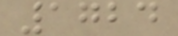1724
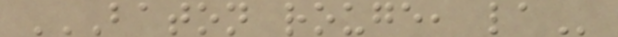BATON ROUGE, LA
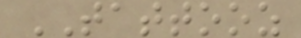TATTOOZ
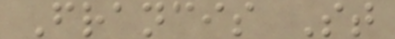Francis St
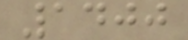1400
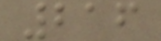216
